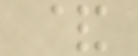&
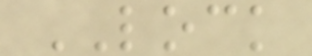LOCK
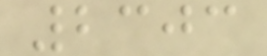2303
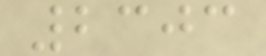2303
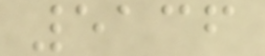5136
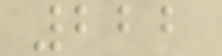222
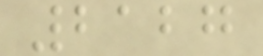2127
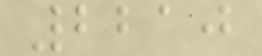2210
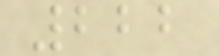222
